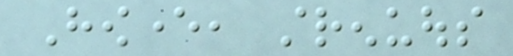However, strenuous
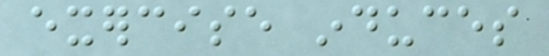exercise induces
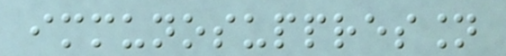immunosuppression
